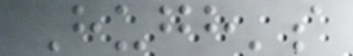Hugh's
